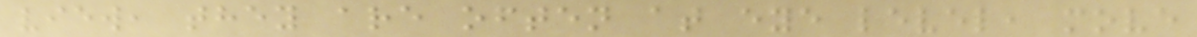view, they are often at eye level, move
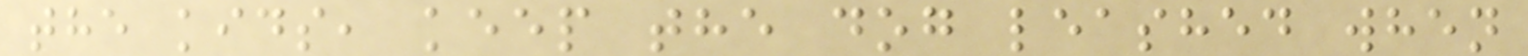the kids, keep the dog leashed when
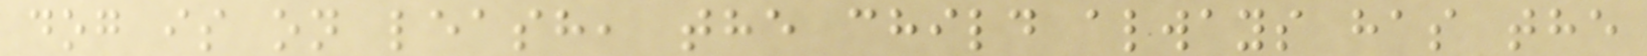dog is on leash, the child always has the
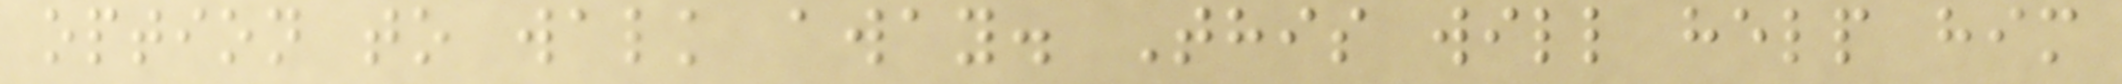option to walk away. This will help him
